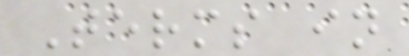Terms in
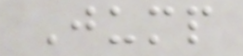Jump
